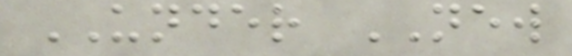UNDER NEW
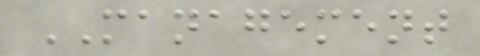MANAGEMENT
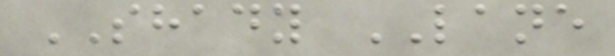SHADY LANE
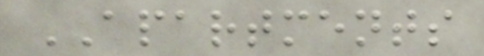APARTMENTS
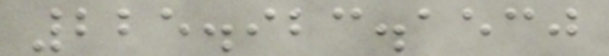225.923.1530
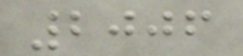2006
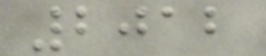2012
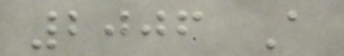2006 A
